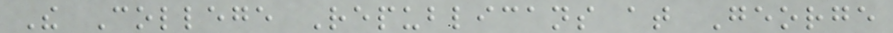The College Republicans at George
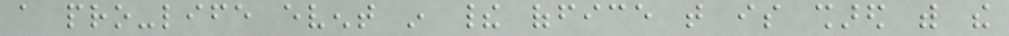a pro-life event in their office that is shared with the
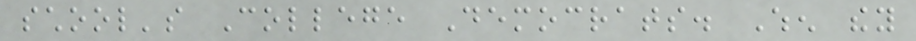school's College Democrats. When they
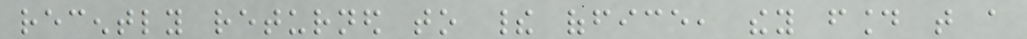recently returned to their office, they found that a
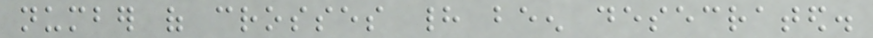number of crosses had been desecrated.
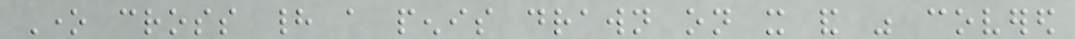One cross had a penis drawn on it and was covered
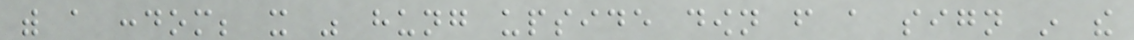with a condom; it was hung upside down from a sign in the
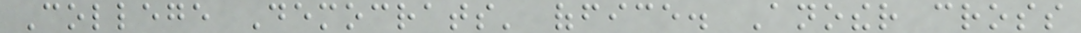College Democrats' office. Another cross
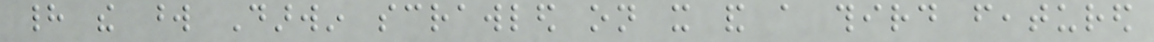had the word Darwin scrawled on it and a third featured
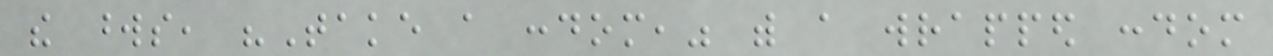the words, "Take a condom," with a wrapped condom
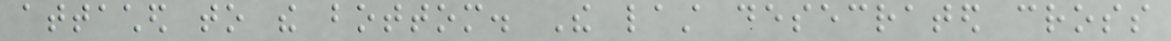attached to the bottom. The last desecrated cross
